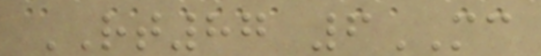RT87 6MC
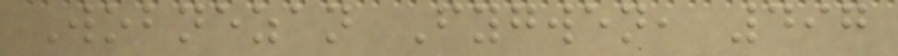Wobnezan Fygwen, 497
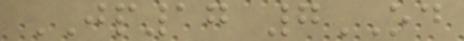JP17 7OD
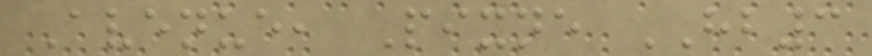Avenue, Pixne HB3
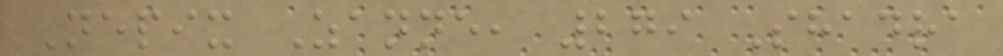Nepix Zanne, 279 Shadra
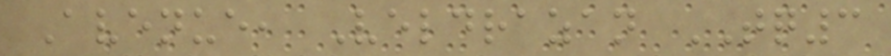Avenue, Veldrazan TQ3
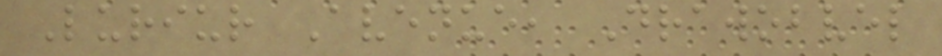Luriur Avenue, Drawobvel
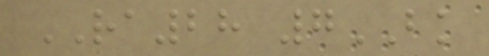RA28 7BK
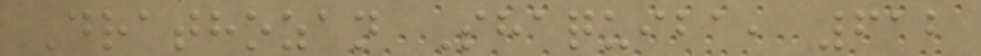Drathozan Shaquiba, 612
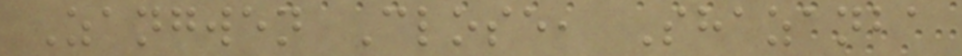Zangwen Close, Shazanba
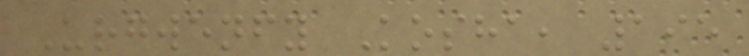Urgwenfy Kosha, 195
